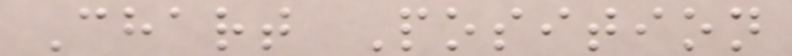Chart Position
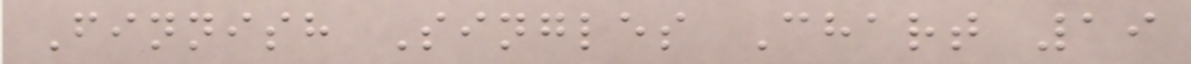Finnish Singles Chart 19
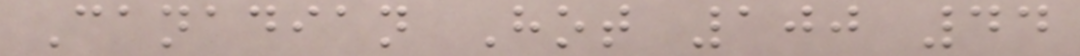Canadian Hot 100 44
